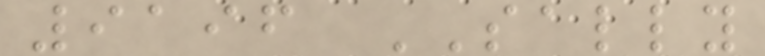9196 SALLY
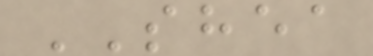SHEA
